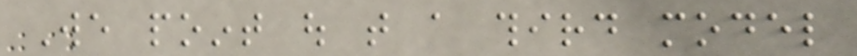We point out that a third model
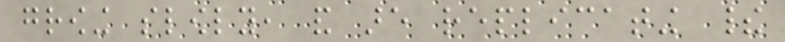growing slowly, and are replicating their
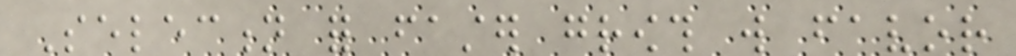Selection for faster growth will favor
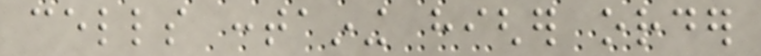cells containing higher order
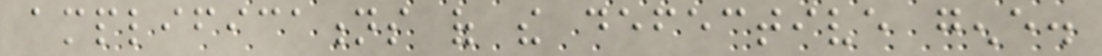amplifications of the defective gene.
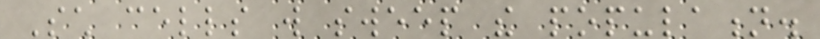Such cells will sweep the population.
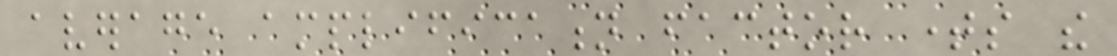average amplification factor times the
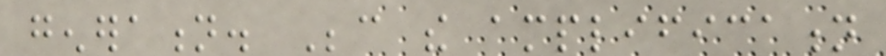generation. Because the amplification
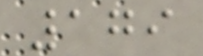179
